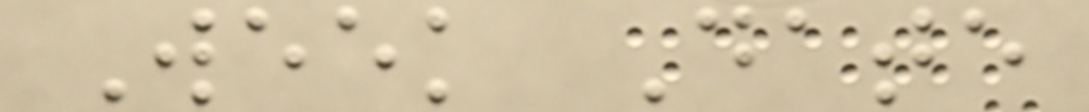Week Date
